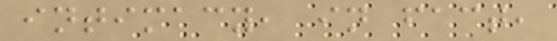intimacy, in fact,
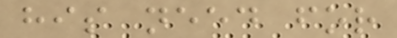his need for
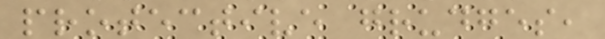protective grudges,
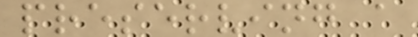preserving a
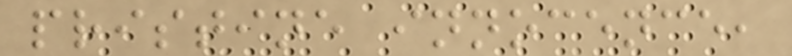pristine innocence,
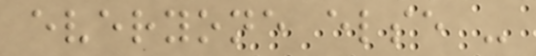everyone else -
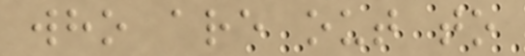who are out to
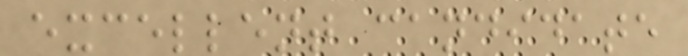excellent candidate
